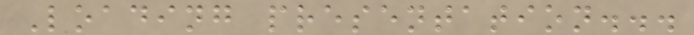Loading presentation...
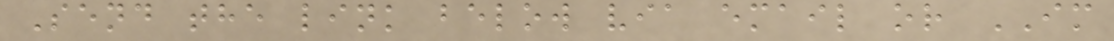Send the link below via email or IM
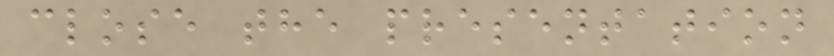close the presentation
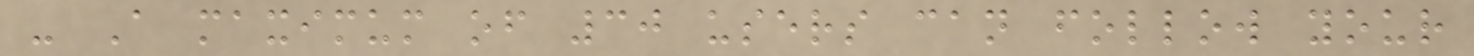- A maximum of 30 users can follow your
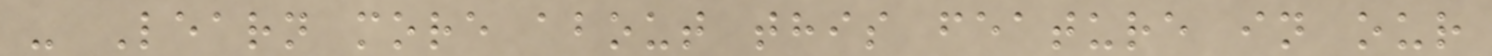- Learn more about this feature in our
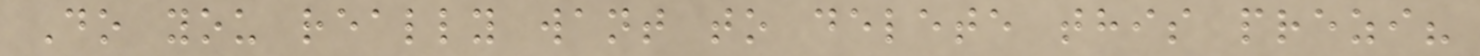Do you really want to delete this prezi?
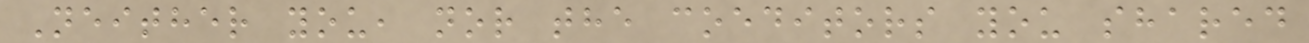Neither you, nor the coeditors you shared
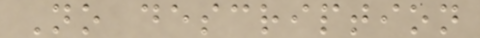No description
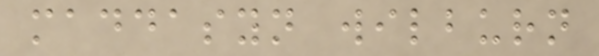maddasyn wilburn
